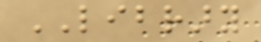LIBRARY
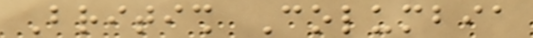British Columbia
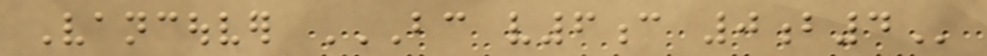Vancouver BC V6C 0B4
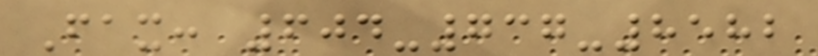Fax: 604-737-8582
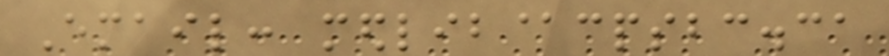Email: medlib@cpsbc.ca
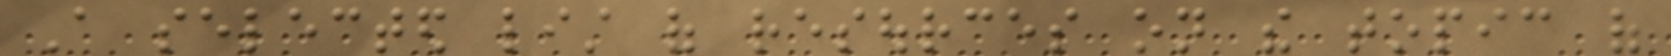A selected list of resources on the topic of
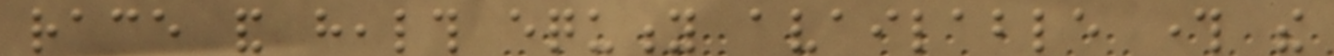race and health equity available through the
